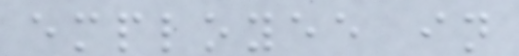employee in
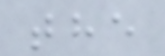the
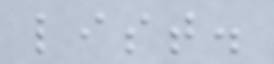list.
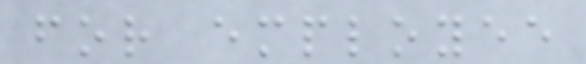for employee
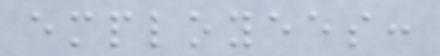employees:
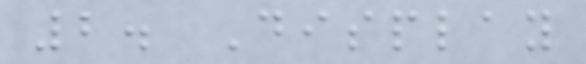2. Display
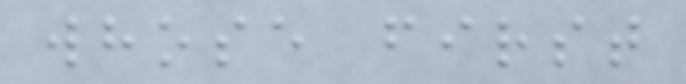whose first
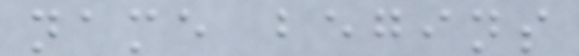name begins
